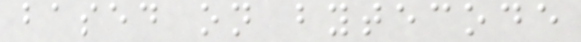based on bytecode
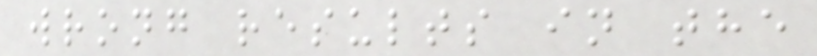wrong results in the
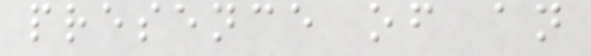presence of an
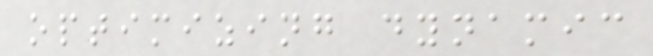optimizing dynamic
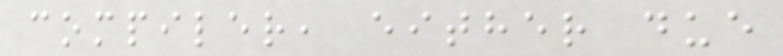compiler, either due
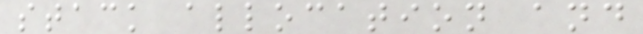stack allocation and
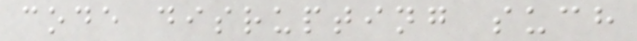code disrupting such
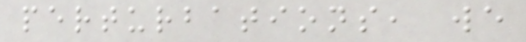perturbations, we
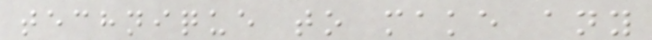technique to make any
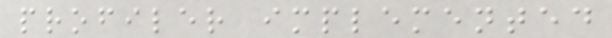profiler implemented
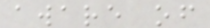aware of
